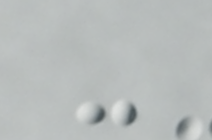-
